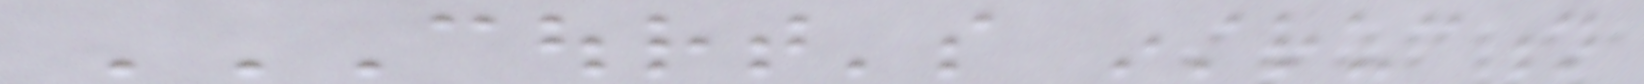COURT'S INSTRUCTION
